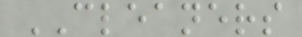CLEANERS
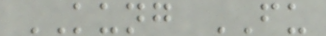KUNG FU
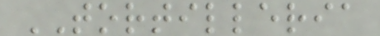TORTILLERIA
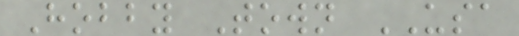Hobby Town USA
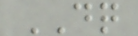DQ
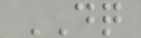DQ
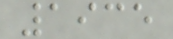1935
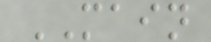MAIN
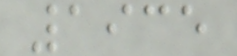1935
